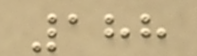188
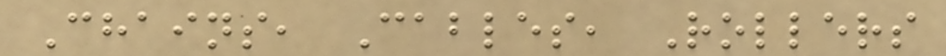Chains, Cables, Rollers
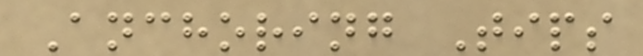Anchoring Tips
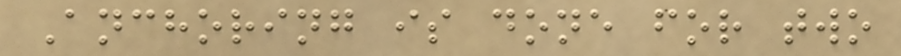Anchoring is done for two
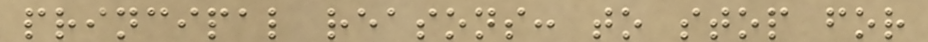principal reasons: to stop for
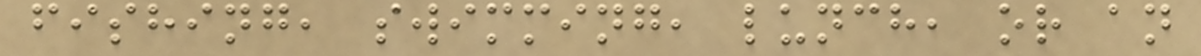fishing, swimming, lunch, or an
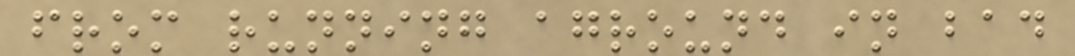from running aground in bad
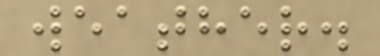weather.
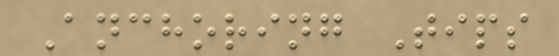Anchoring Tips
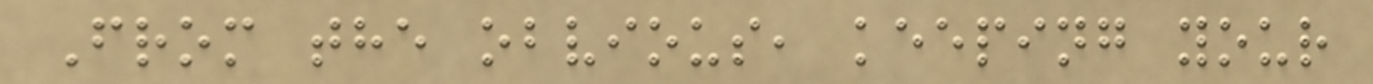From the obvious, keeping your
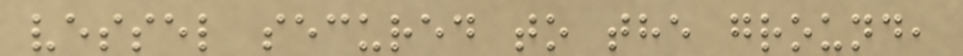vessel secured to the ground,
